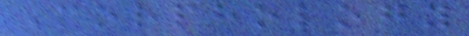Morphology
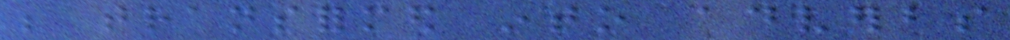be transformed into adverbs
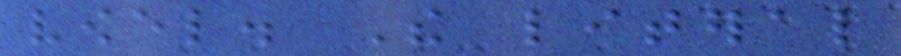vowel. The literal
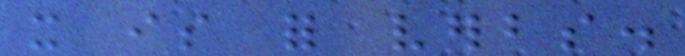it is for verbs.
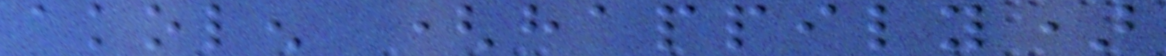akolen (happily)
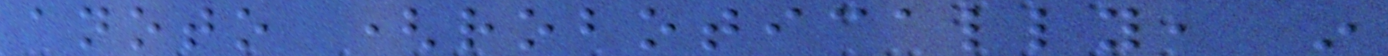anoto (robotically, in
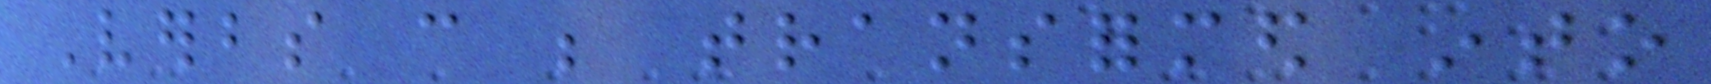Verbs can be transformed into
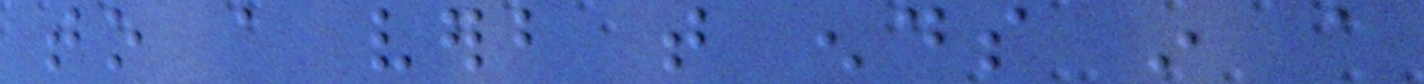to a verb that ends in a
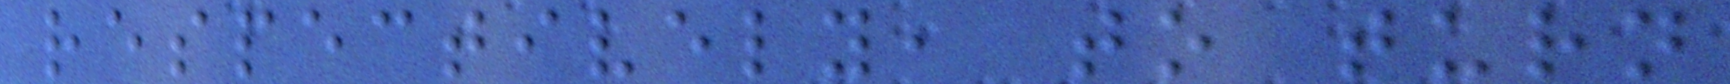respectively, to turn
